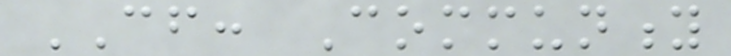CF: Community
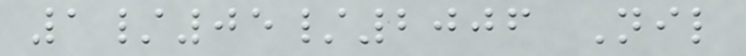1/05/2006 Nil
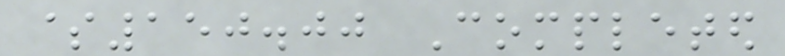$150.00 Completed
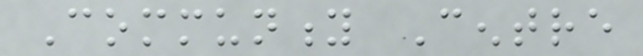Community Centre
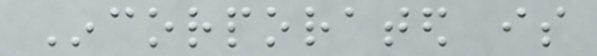Incorporated is
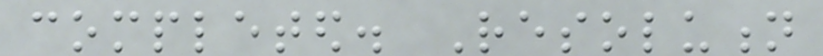completed. Resolution
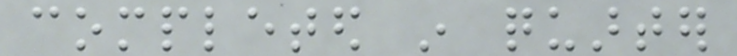completed in quarter
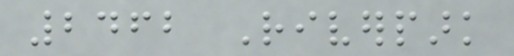2462 Riverpark
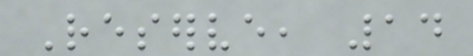Reserve, 14
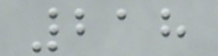218
